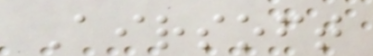Airsoft
